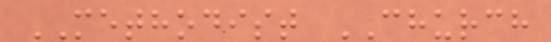METHODIST CHURCH
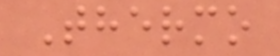Thermo
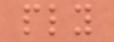ply
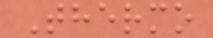Thermo
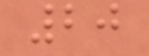20
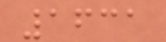1631
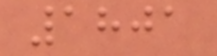1801
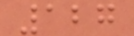127
